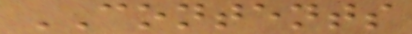CONTENTS
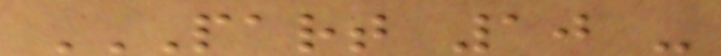PART 10 -
